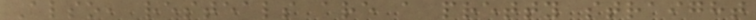Also, resteals are a pretty straight
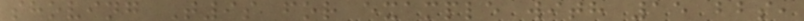shoving T9s for example with 15 bbs,
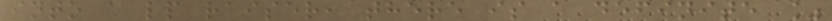into a lp raiser, there is a definite %
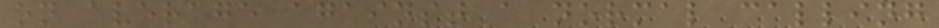on average against a normal calling
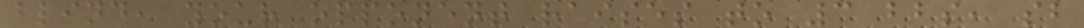blind, your opponent raises to 3 bbs, sb
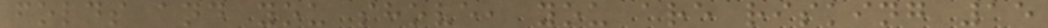folds and you shove, you are risking 15
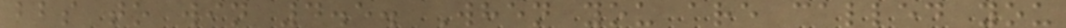bbs to win 4.5. When you are called you
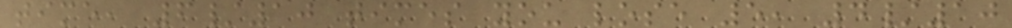time, 6/10 times you lose 5, 4/10
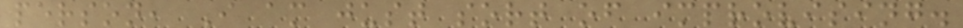person, I am just sort of improvising.
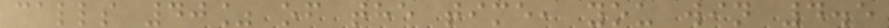calls 40% of the time, you win 4.5
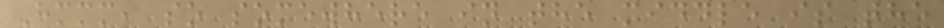Hmmm, so somewhere in the middle is the
